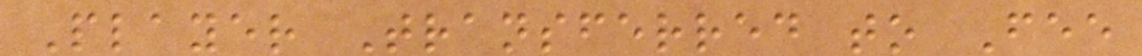Player Transferred to Fee
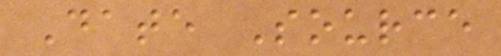Date Source
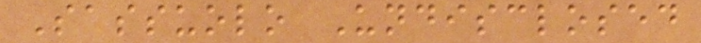Sassuolo Undisclosed
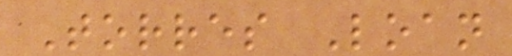Torres Loan
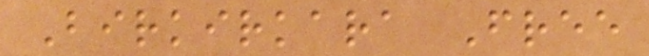Birkirkara Free
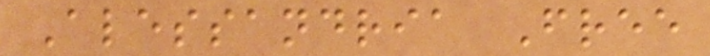Alessandria Free
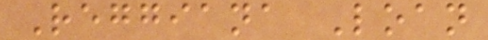Reggiana Loan
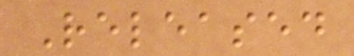Released
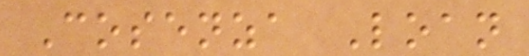Cosenza Loan
